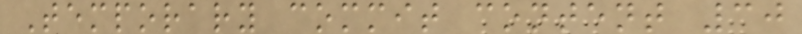Temporary commit content 30
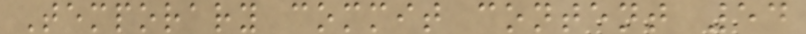Temporary commit content 54
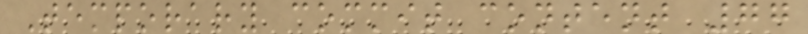Temporary commit content 77
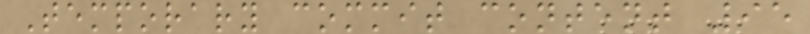Temporary commit content 95
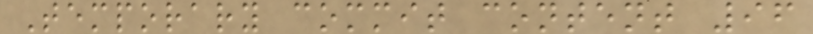Temporary commit content 96
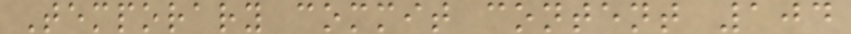Temporary commit content 104
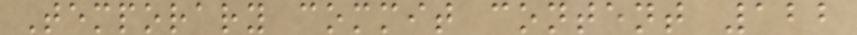Temporary commit content 122
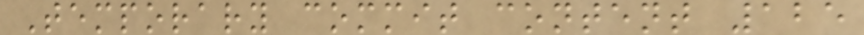Temporary commit content 125
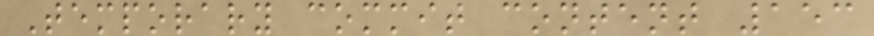Temporary commit content 153
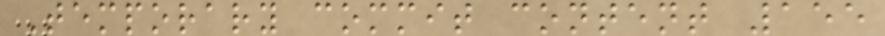Temporary commit content 155
